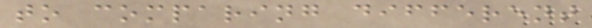to comparing different
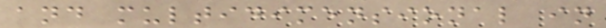and multidimensional in
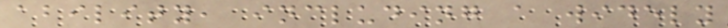ability, including a widely
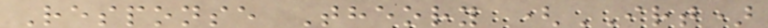Response Theory (IRT)
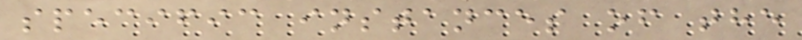specific instances of the
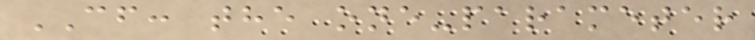CF: the one-parameter
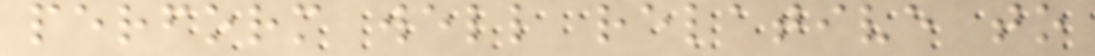perform well relative to
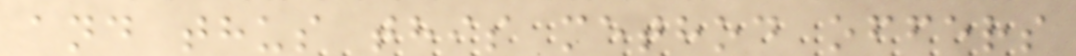and thus this method offers
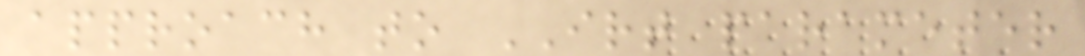approach to IRT parameter
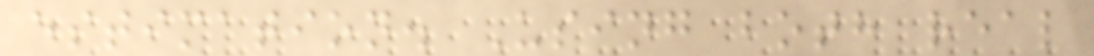estimation. Using both real
